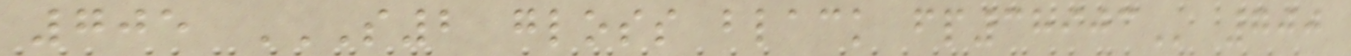705 S2 GLOSS BLACK FP38903 700
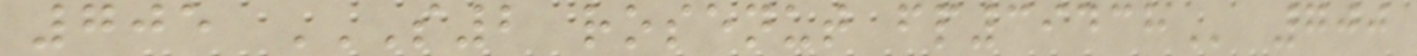705 S2 ROSENUT FP39438 700
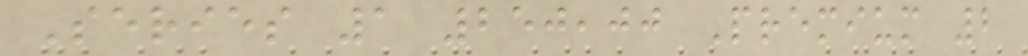Series 1 250,00 Premium 2
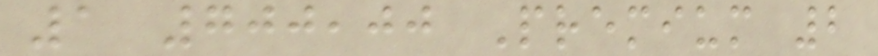1 700,00 Premium 2
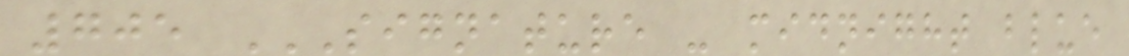705 SIGNATURE - MIDNIGHT BLUE
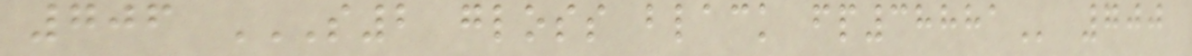706 S2 GLOSS BLACK FP38881 700
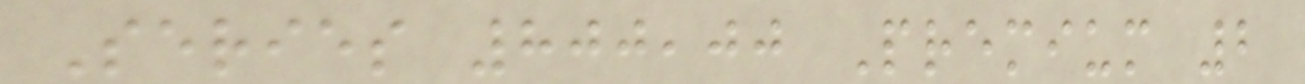Series 800,00 Premium 2
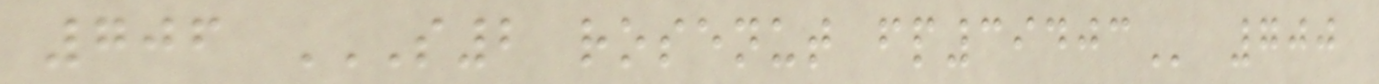706 S2 ROSENUT FP39403 700
